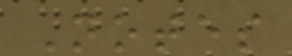Notes
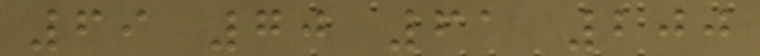69 70 61 200
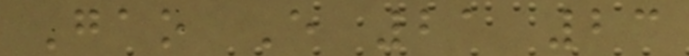Gao E 21 23
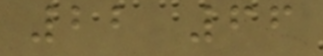22 66
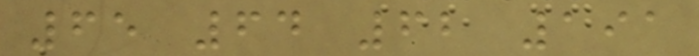65 64 62 191
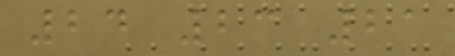24 23 21
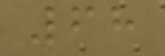68
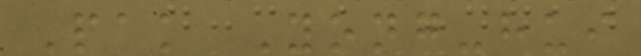Pak Yong-hui
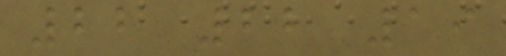22 22 19
